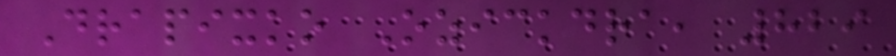Drapixko Ozickdra, 829
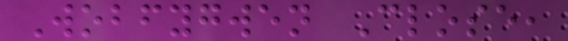Wobfygwen Close,
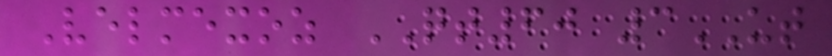Velmexoz QT60 3UT
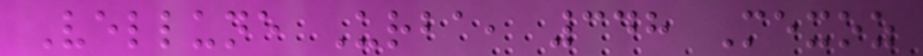Vellune Urba, 348 Mexoz
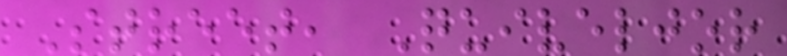Street, Quiveljor
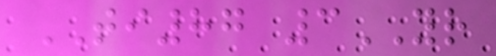TI87 3YR
